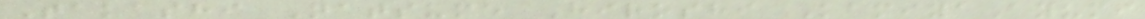Takashi Natsume Hiroshi KamiyaAyumi
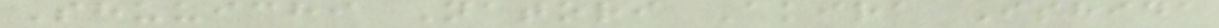Shuuichi Natori Akira Ishida
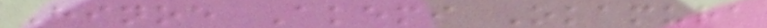Hinoe Akemi Okamura
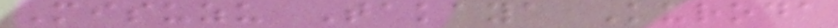Misuzu Takaya Kuroda
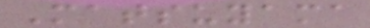Matsuyama
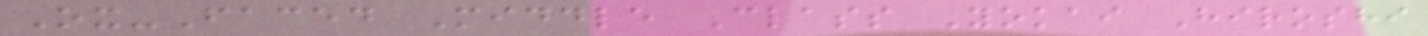Ox-Faced Middle Class Yokai Hiroshi
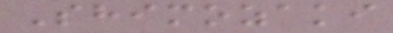Shimozaki
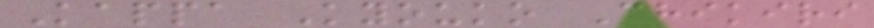Kappa Kyouko Chikiri
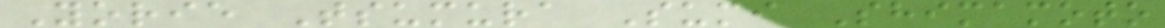Yorie Tsumura Sumi Shimamoto
